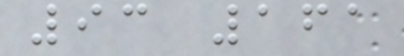93 161
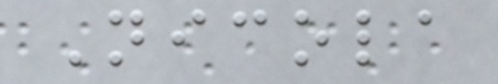Nicola
